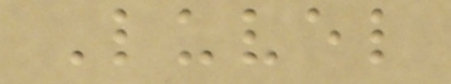Luvel
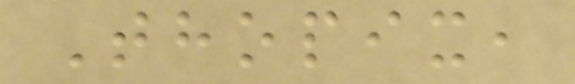Thopix,
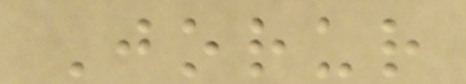Jorur
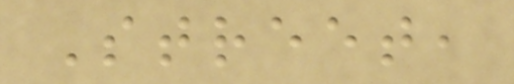Street,
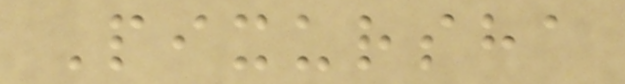Pixursha
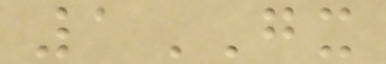1GX
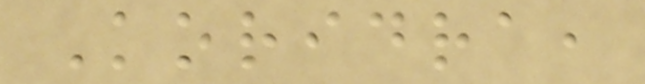Koridra,
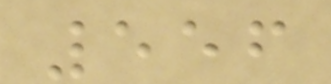556
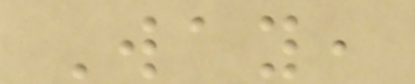Way,
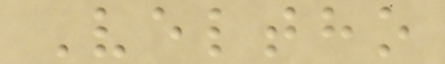Veltho
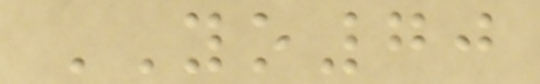YO70
